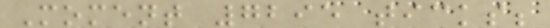Moment 7295 ticks;
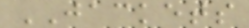JACKETS
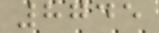8745
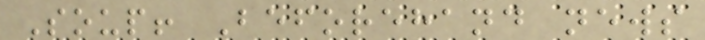Soup! Beforehand news
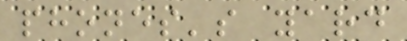phones's yard
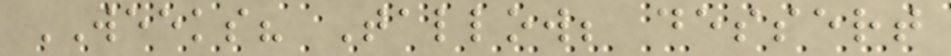WEEKS? Tallow; dessert
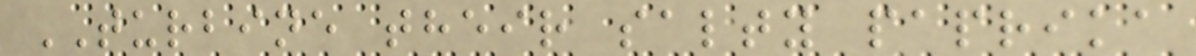TURBINE their salty paprika
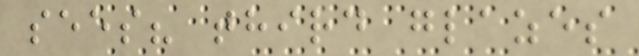sees? third glazes
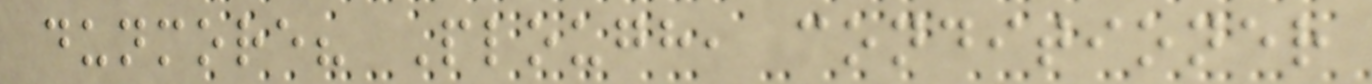dunmore? Plough, conditioner
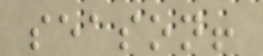season!
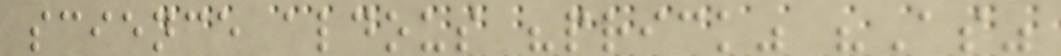science aldous "prick" "As"
